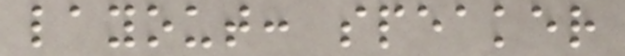layout: speaker
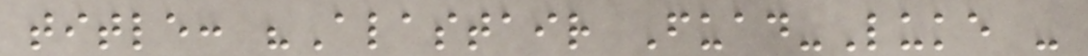title: "Alastair Fuad-Luke -
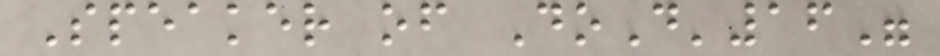Speaker of DoD'16"
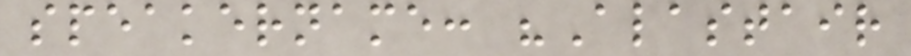speakername: "Alastair
